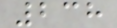238
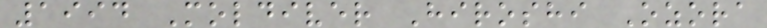1994 Moldiver Hiroshi Ozora
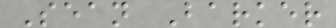Sean Barker
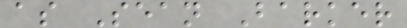as Sean Barker
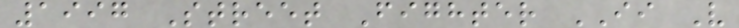1997 Street Fighter II V
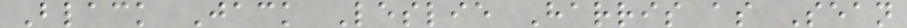Black Jack Leslie Harris as Sean
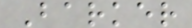Barker
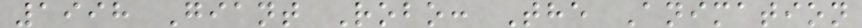1998 Giant Robo: The Animation
